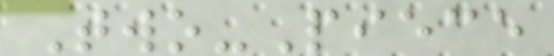Two-Piece
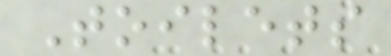Toilets
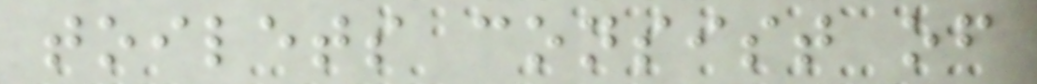toilets consist of
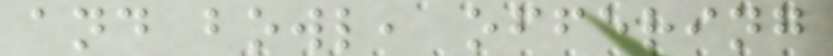and bowl, offering
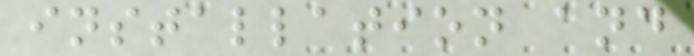installation and
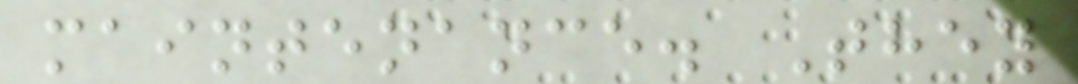maintenance. They
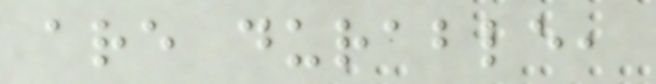are durable,
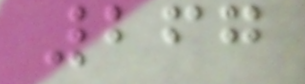267
